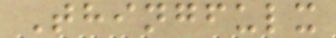Thingfulx
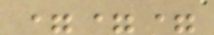===
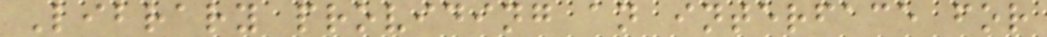Library providing an interface for
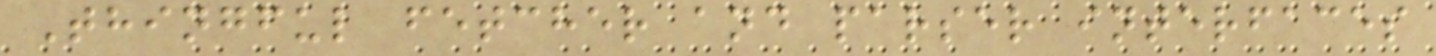Thingful fetcher and parser interfaces
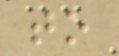to
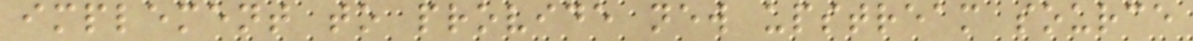implement to provide new upstream source
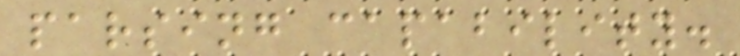parsing capability.
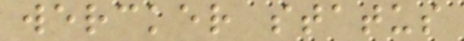wercker status
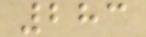283
